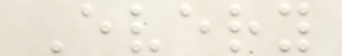Every
